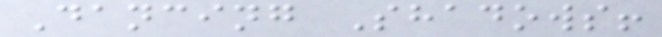Dancing Shadows!
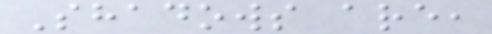Shadows are,
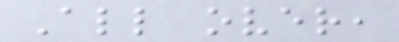All over,
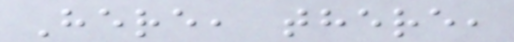Here, there,
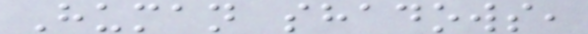Human shadows,
